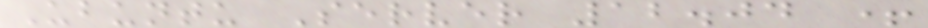Ubuntu Server 12.04 +
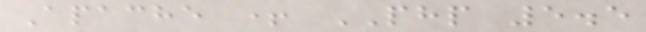Apache + PHP 5.5
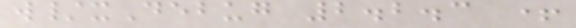w/xDebug 2.2.3 +
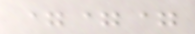===
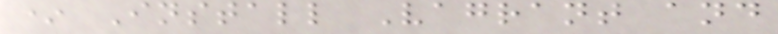* Install Vagrant and
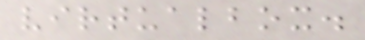virtualbox.
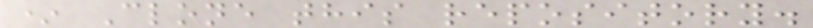* Clone this repository.
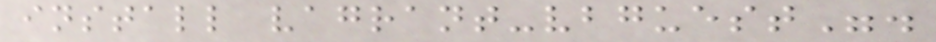install vagrant-vbguest".
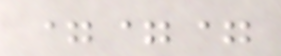===
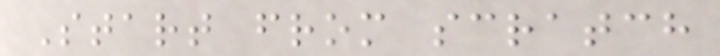Start from scratch
